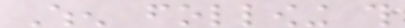When following this
